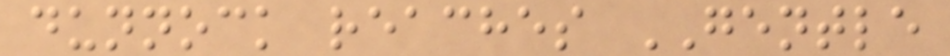dunnock reaches GENTLE
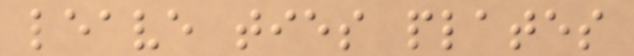leave ties plates
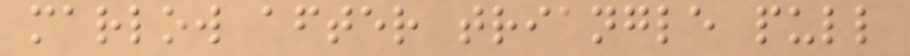marlow after triangle pull
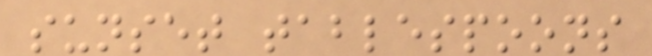sunset tablespoons
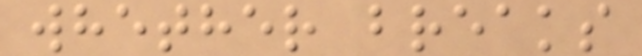whether breaks
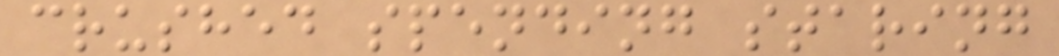crushed spending staring
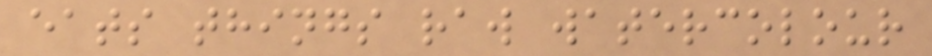eats things raw watercolour
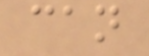can
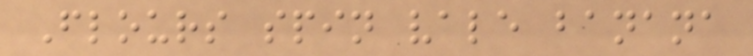Flours spin vale banana
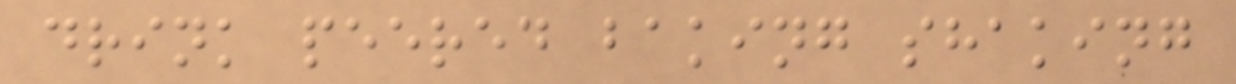drink peered baking shaking
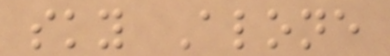sky Alone
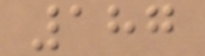187
